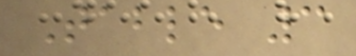Table 3
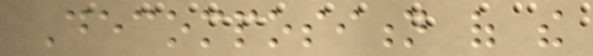Decomposition of the
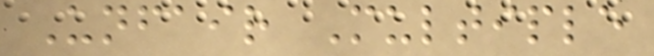Unfair Multiple
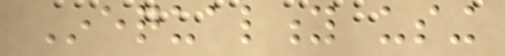Inequality using
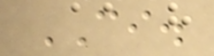CI.
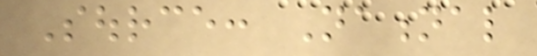Source: National
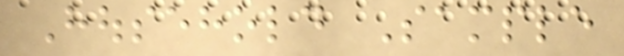Household Sample
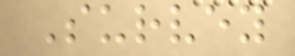Survey
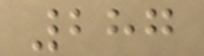287
